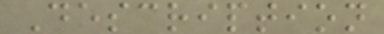Description
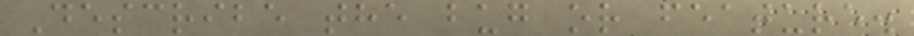Describe the bug or feature.
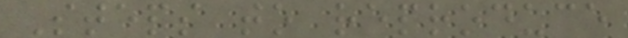Steps to reproduce
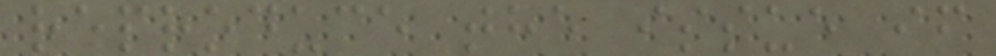reproduce the issue if
